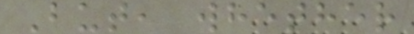But, whether
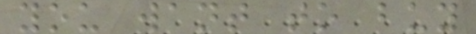you want to buy
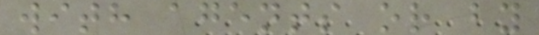with agents or by
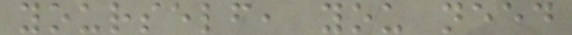yourself, you need
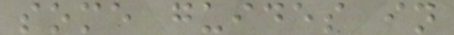some guides in
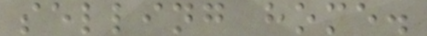selling home.
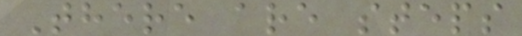There are steps
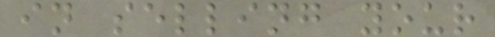in selling your
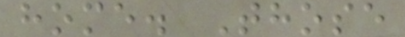home. Those
